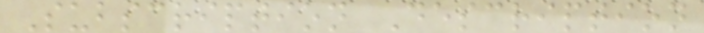Subscription Description
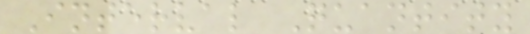Interval Quantity
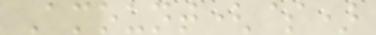Amount($)
